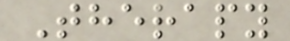Therapy
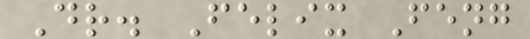Dr. Felix Feng
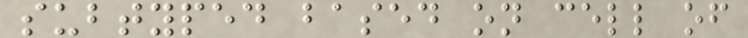subtyped based on cell of
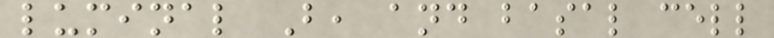luminal B, and basal cell
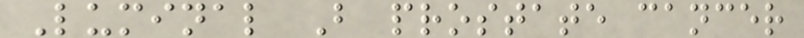Luminal B prostate cancer
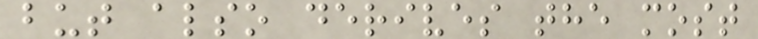but also derives the most
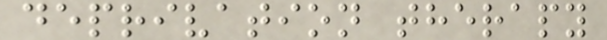deprivation therapy
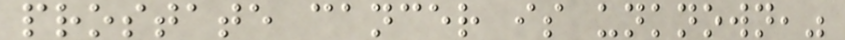prostate cancer is unknown,"
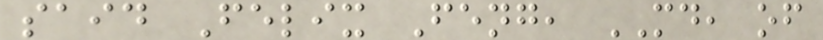said Felix Feng, MD, of
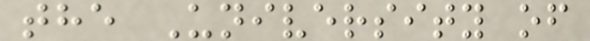the University of
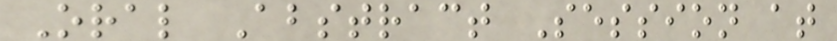Oral Abstract Session at
